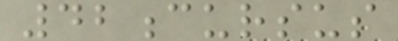42cursus
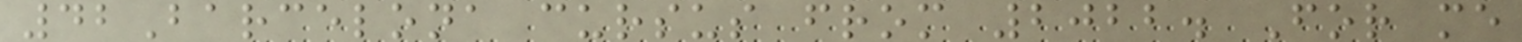42Barcelona cursus from 2022. For me
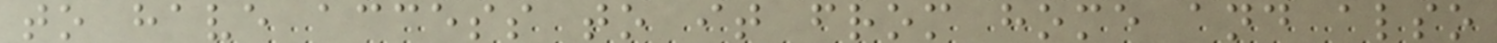to have access to it from home and also
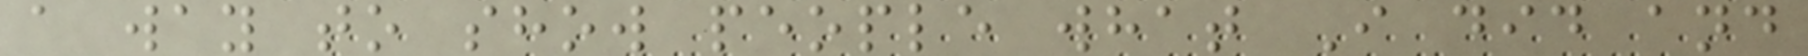a way to show people what I did and
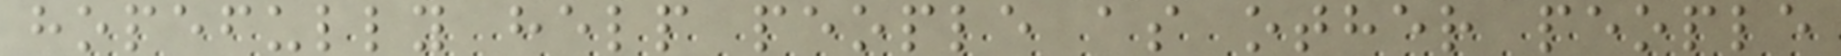hopefully help people as other people
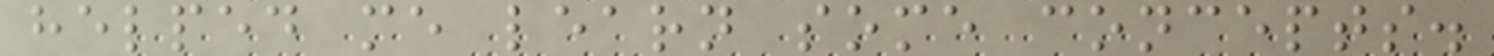helped me learn some concepts.
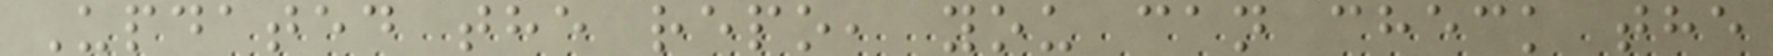Updated the repo, you can check the
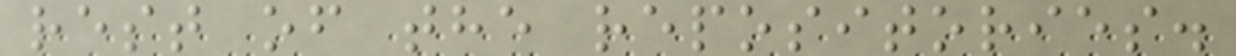rest of the repositories.
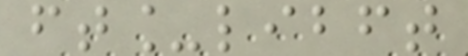ft_libft
